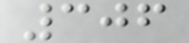306
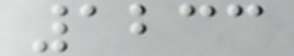1233
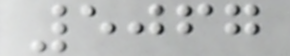5067
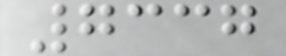7337
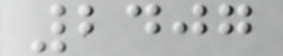2407
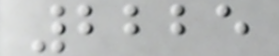2225
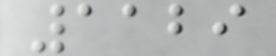1129
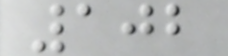102
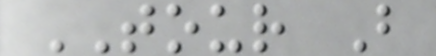TOUR B
